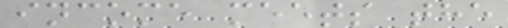income meets the
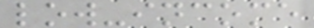low-income
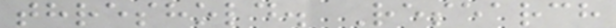threshold. Research
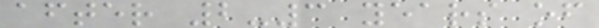after 2-3 years of
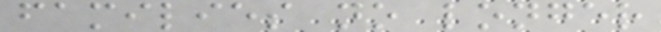families no longer
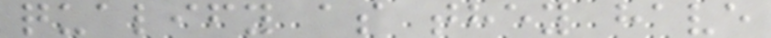qualify as they have
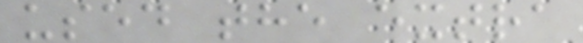used the extra
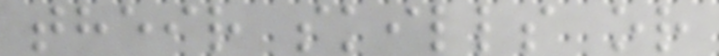their skills or
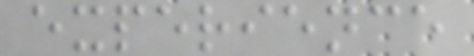experience
